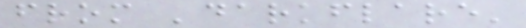from 'darkflare'
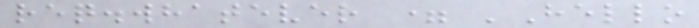req.whatever = 'Hello
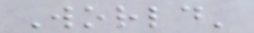World'
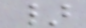}
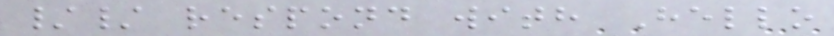// respond with Hello
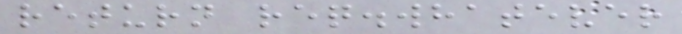return req.whatever
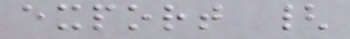export {
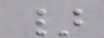}
